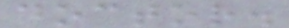doctor.
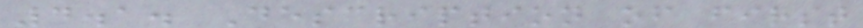4.1. Description of first
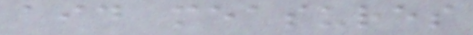aid measures
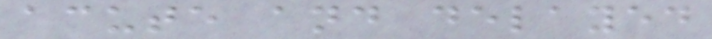acute and delayed
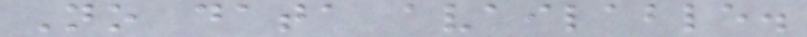No data available.
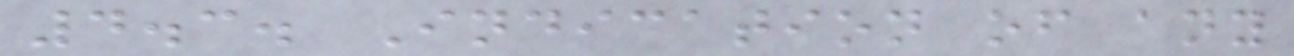4.3. Indication of any
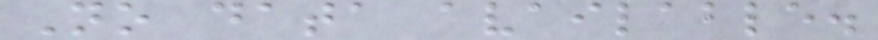No data available.
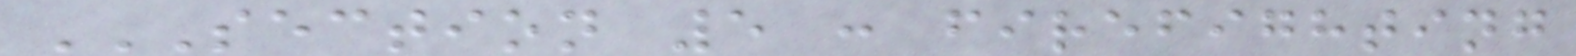SECTION 5 : FIREFIGHTING
